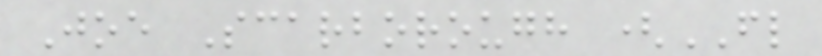Joe Scarborough (FL
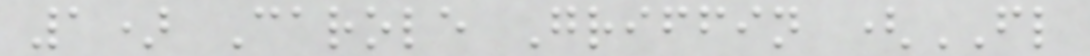1) Carole Griffin (FL
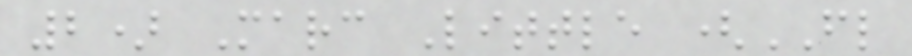2) Marc Little (FL
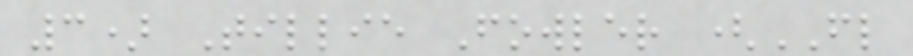3) Tillie Fowler (FL
